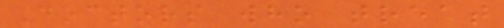Doctors who treat
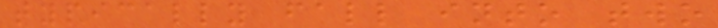typically fall into two
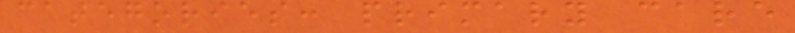categories: primary care
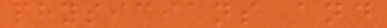physicians and
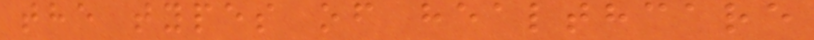the types of healthcare
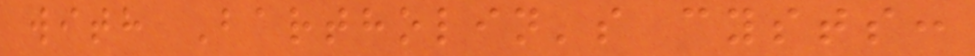with Bartholin's cysts:
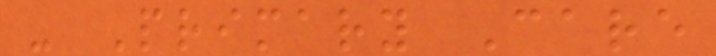- Primary Care
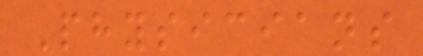Physicians
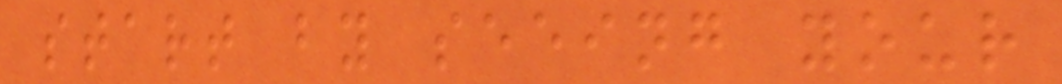start by seeing your
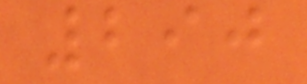290
